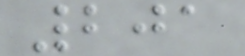201
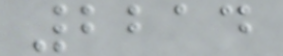2214
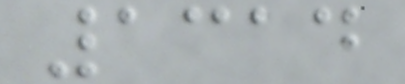1314
